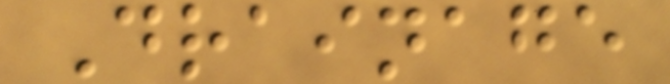Drainage
